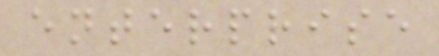enterprise
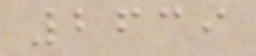2639
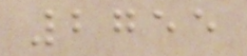2755
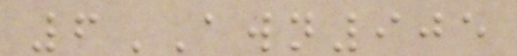6AWN905
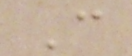C
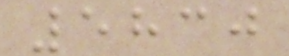5830
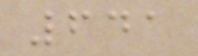641
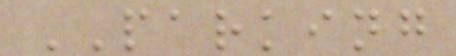PARKING
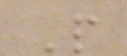P
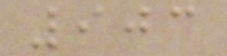903
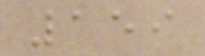159
